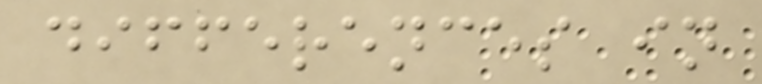differences in
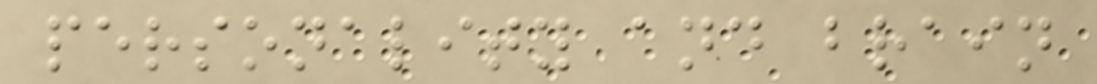personality and brain
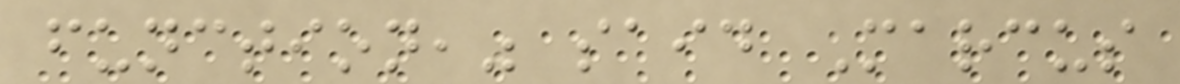function," said Marcus
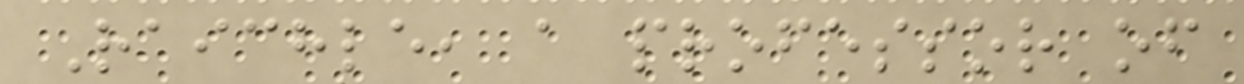Raichle, a professor of
